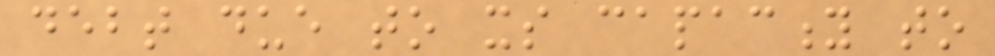debt due to its capacity to
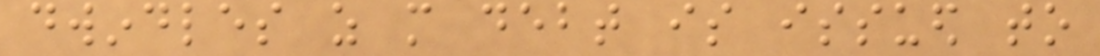dwindles as more debt is issued to
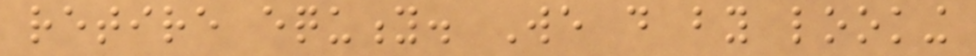retire equity. We do by looking
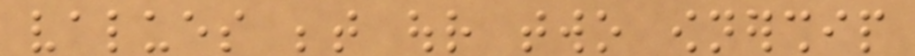values between our two ownership
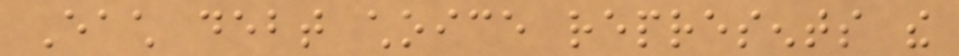Each debt choice represents the
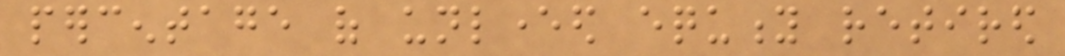percentage of unlevered equity retired
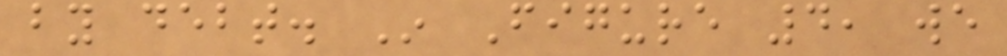by debt. In Figure 4, we
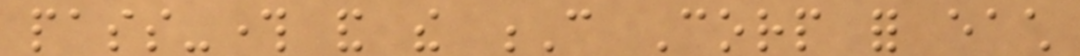pass-through and the C Corp for each
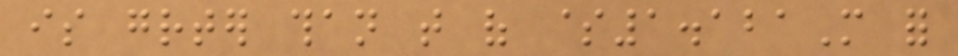is greater than that of $1.121M for
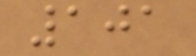101
